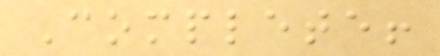Complete!
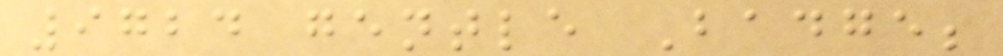9724 gentle Badge;
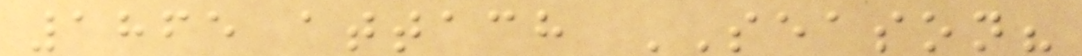1865 attach SEASON?
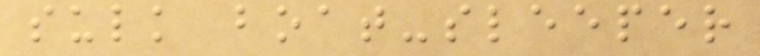sulk boat-sleeper
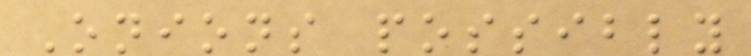Onions possibly
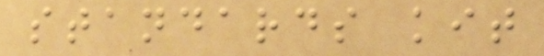standards kit
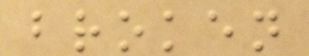broken
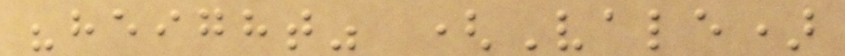"height" (Vale)
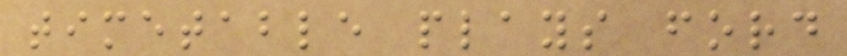timetable plays ford
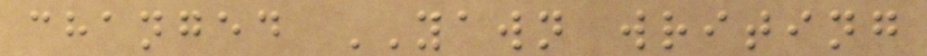changed YAWN writing
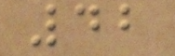42
